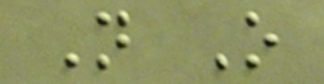N O
